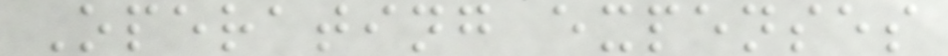Operating expenses
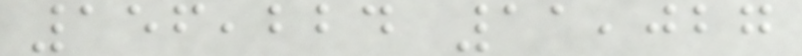156,224 11,027
